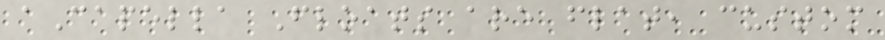aCapella Floats are flat, custom
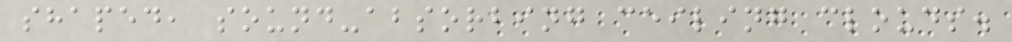shaped, sound-absorbing ceiling clouds.
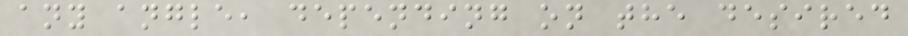any angle, depending on the desired
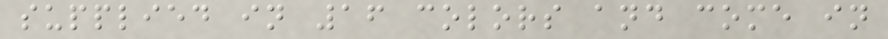supplied in 16 colors and come in
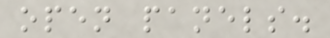open panels.
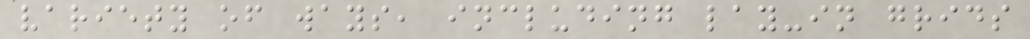variety of ways, including lay-in grids
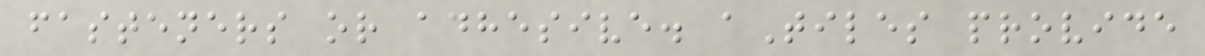fasteners or adhesive. aTiles provide
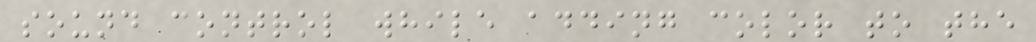sound control while adding color to the
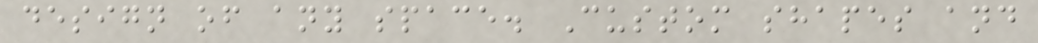design of any space. Custom shapes and
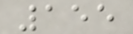155
